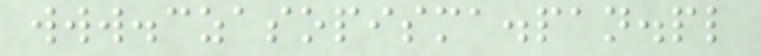www.czasopisma.pan.pl
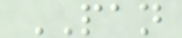PAN
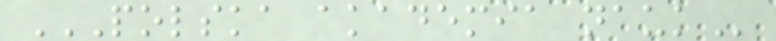POLSKA AKADEMIA NAUK
